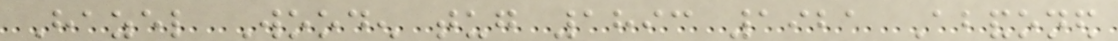Hazel Wooden tug 1893 1921 Abandoned
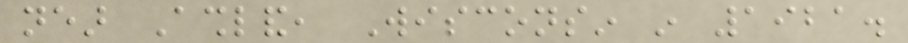near Ashland, Wisconsin in 1921.
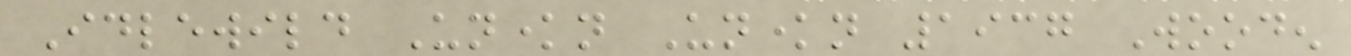Idlewild Unknown Unknown 1937 Wooden
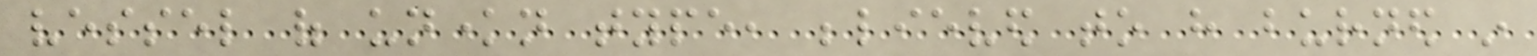vessel of unknown type, believed to have burned in
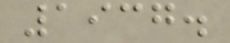1937.
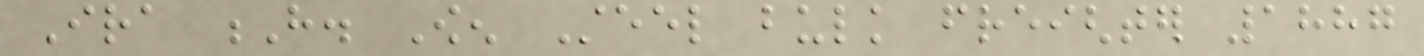Ira H. Owen Steel bulk freighter 1887
